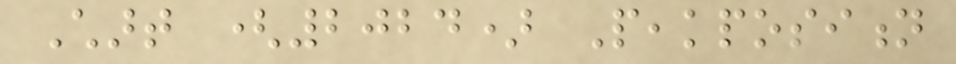Chart (2024) Peakposition
